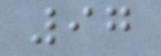97
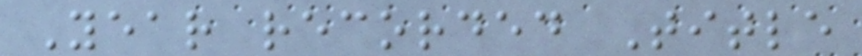Year recorded Title
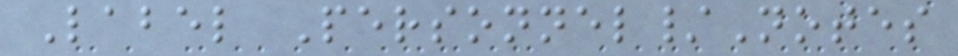Label Personnel/Notes
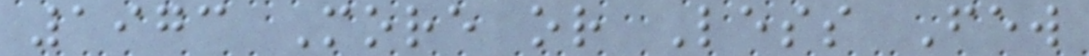1973 More or Less Few
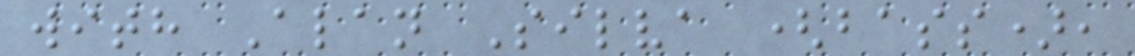with Alan Silva (bass),
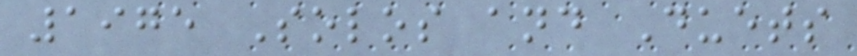1975 Solos and Duets
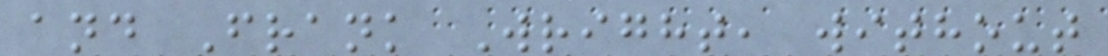and Frank Wright, without
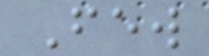Few
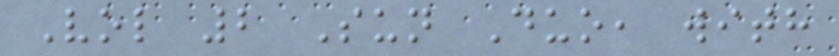Vol 2 Sun Duo, with
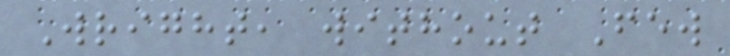Wright, without Few
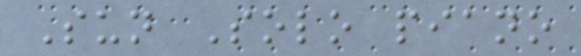Sun Solo piano
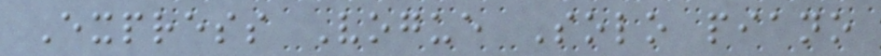Express Vogue Solo piano
